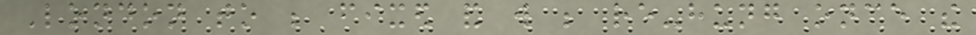London to be fixed and will be re-hung once the
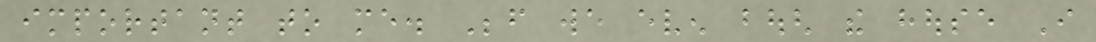important to me. Before we even bough the house I
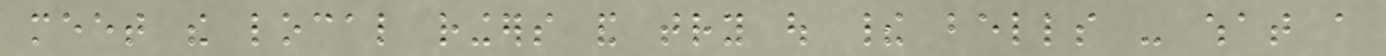meet the local ringers and try out their bells - what a
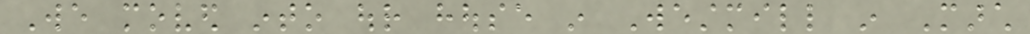We moved into our house in Westmill in March
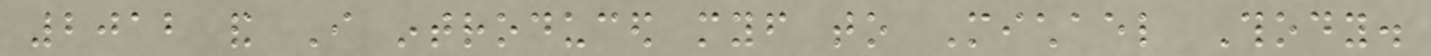2012 and I introduced myself to Michael Thody.
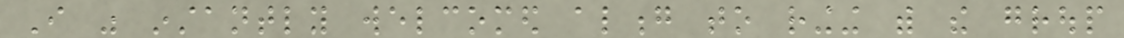I was instantly welcomed along to ringing with the group
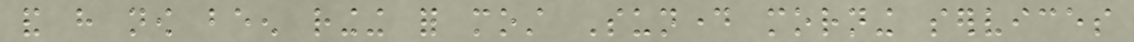and have now been ringing for most Sunday morning services
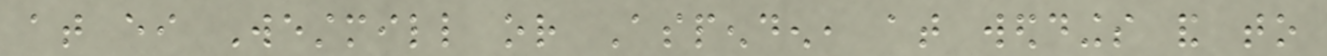at either Westmill or Aspenden, at weddings and to
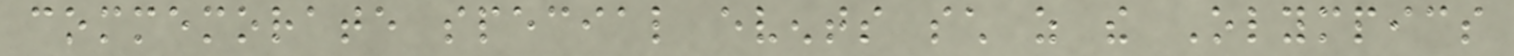commemorate special events such as the Olympics
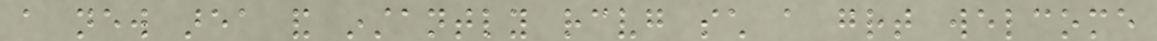a new area and instantly receiving such a great welcome
